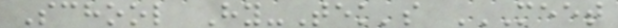School Hy-Tek's MEET
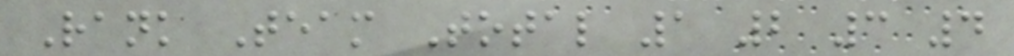Rank Team Total 1 2 3 4
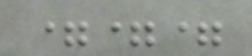===
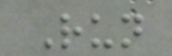Run
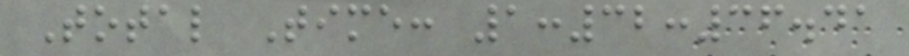Total Time: 1:32:36.41
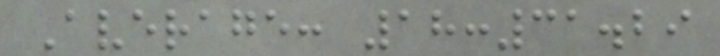Average: 18:31.29
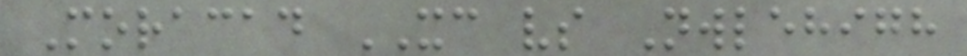Moracad XC vs Nwlehigh
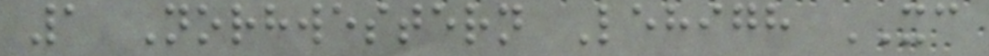1 Norhwestern Lehigh XC
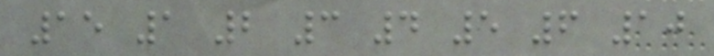15 1 2 3 4 5 6 10
